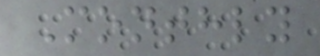Monthly
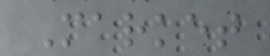Market
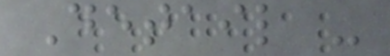Detail -
